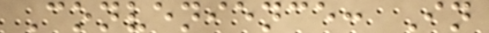Convenience: In
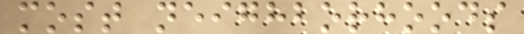most neighborhoods
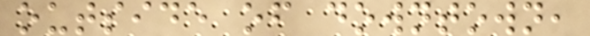outside of downtown,
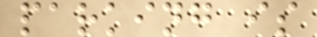parking is
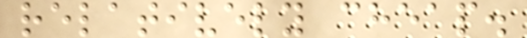relatively cheap.
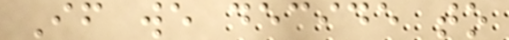If we decide to
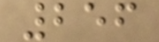256
